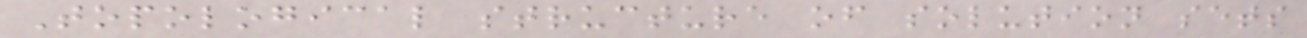Topological structure of solution sets
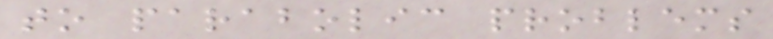to parabolic problems
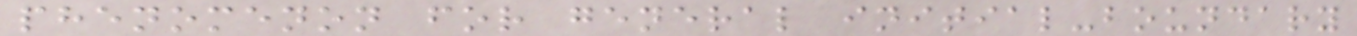phenomenon for general initial-boundary
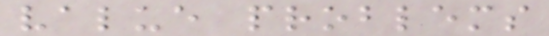value problems
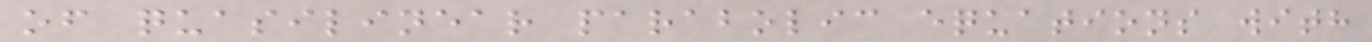of quasilinear parabolic equations with
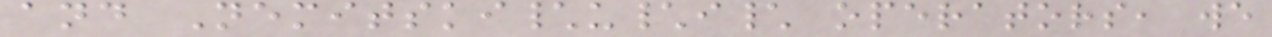and Nemitski\u\i\ operators, we
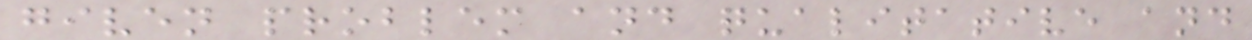given problem and qualitative and
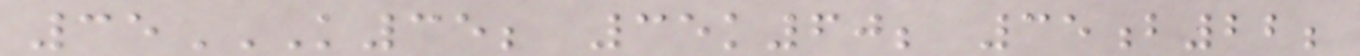35K35; 35K60; 35B22;
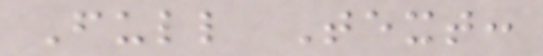Full Text:
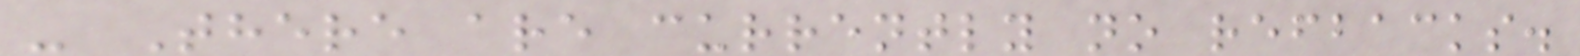- There are currently no refbacks.
